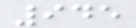945
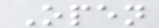Open
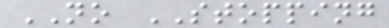NO STOPPING
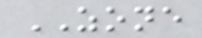ZONE
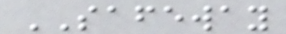SAFEWAY
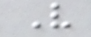V
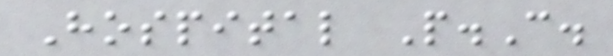Hospital P.C.
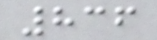836
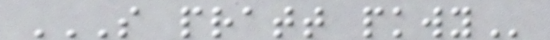S PRATT PKWY
